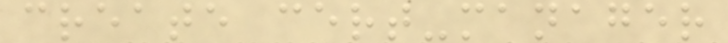create cert-manager
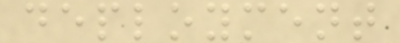deployment
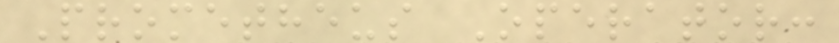Prometheus Operator:
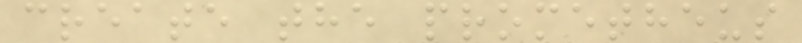create the prometheus
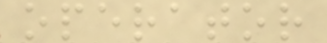operator
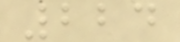224
